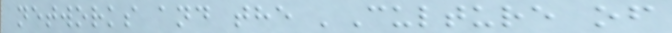networks and the 'Culture of
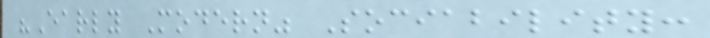"Early Modern" Sociability:
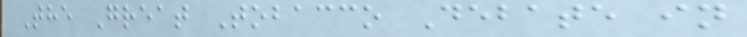The Great Tobacco Debate in
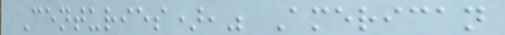Centuries)," American
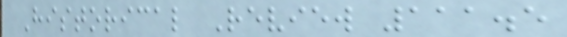Historical Review 111.5
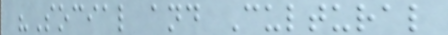"Social and Cultural
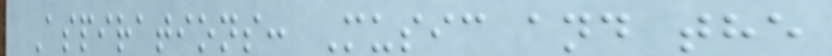Aspirations: Music and the
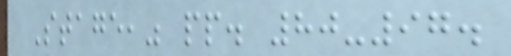Stage," pp. 80-97.
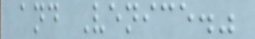and Venice."
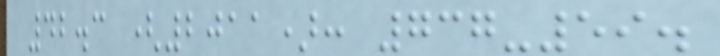42.3 (2011): 737-59.
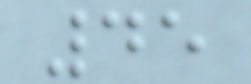45
